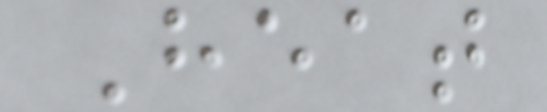Heat
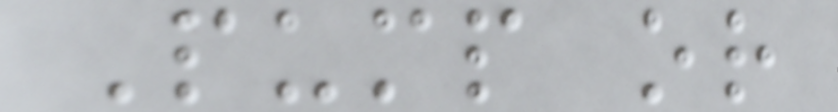Pump or
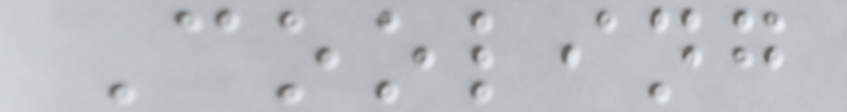Cooling
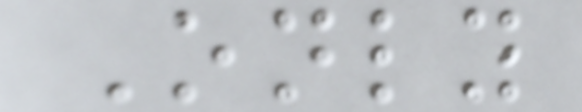Only
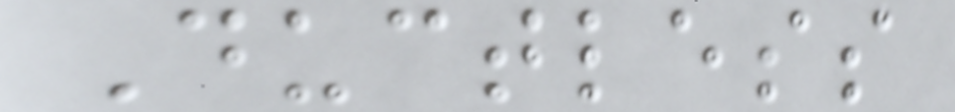Ductless
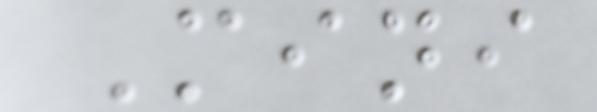Mini
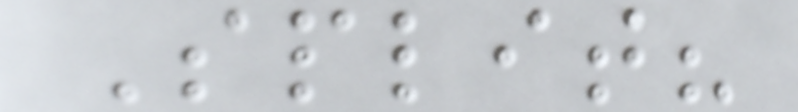Split?
